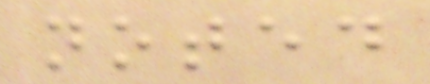noted
